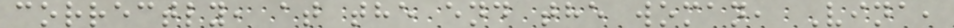correctly, at the end the woman, Vina,
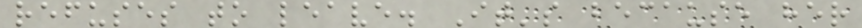refuses to leave. It's because her
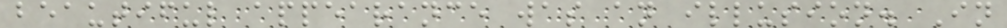beautiful appearance was an illusion. In
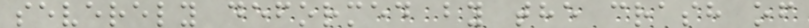severely deformed by the crash of
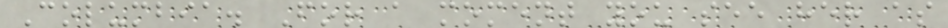Columbia. For a moment you see her as
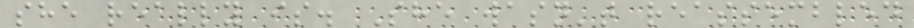she really is. She wasn't reassembled
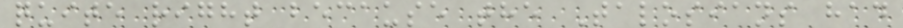quite right because the Talosians had
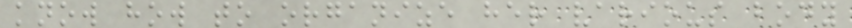know how to organize her various body
